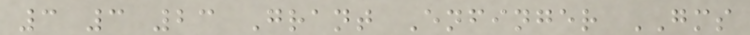3 3 23 Grant Enfinger GMS
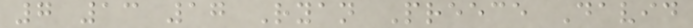7 13 17 Ryan Preece David
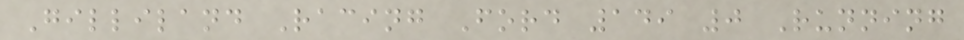Gilliland Racing Ford 149 0 Running
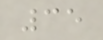35
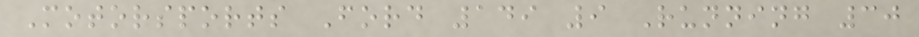Motorsports Ford 149 9 Running 30
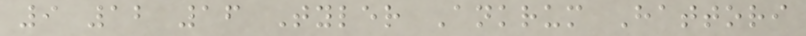9 12 16 Tyler Ankrum Hattori
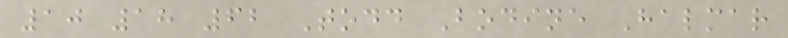10 18 62 Todd Bodine Halmar
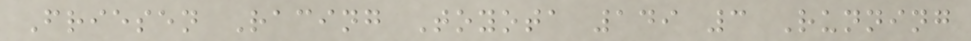Friesen Racing Toyota 149 3 Running
